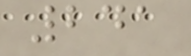241
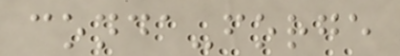conda-forge
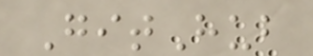GitHub
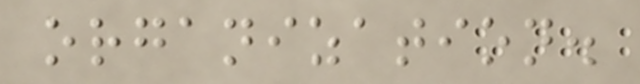organization.
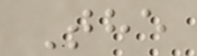The
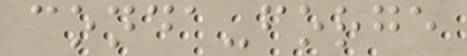conda-forge
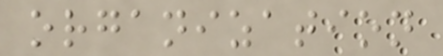organization
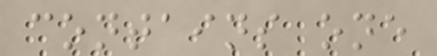contains one
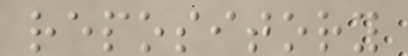repository
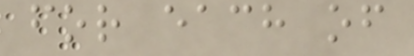for each of
